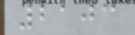2103
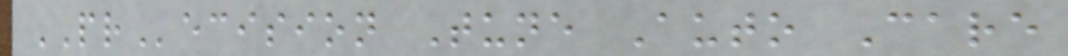PRecision Tune Auto Care
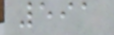591
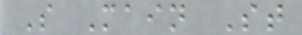S Main St
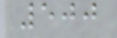500
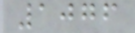1076
